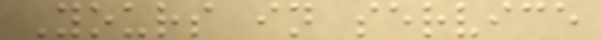Yours in service
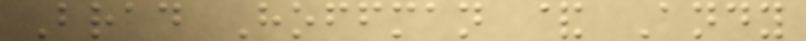Brad Hoffman & Andy
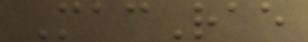MacRae
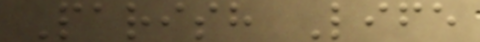Parish Life
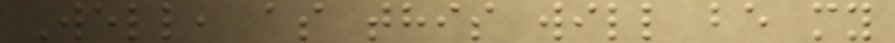Well, as this will be my
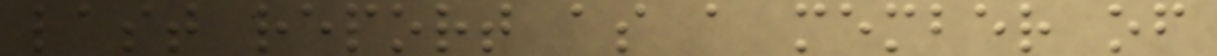last report as a member of
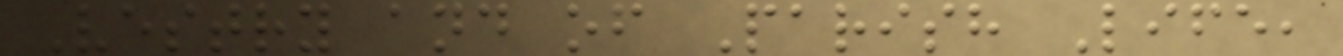Vestry and of Parish Life,
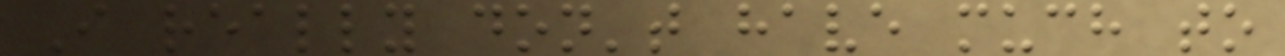I really don't have much to
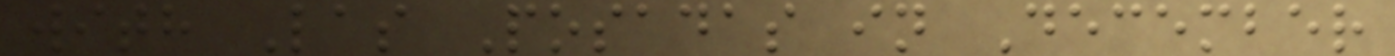with Las Posadas in December
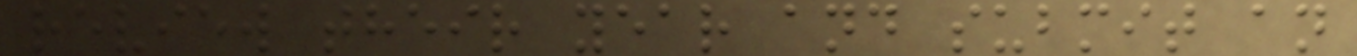review their year and submit an
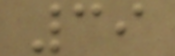39
